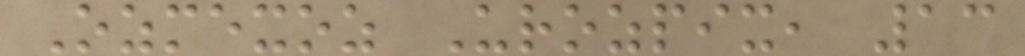Ozmexoz Urozpix, 13
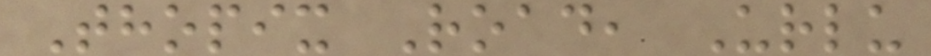Thopix Road, Urlu
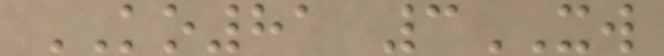KO81 3XW
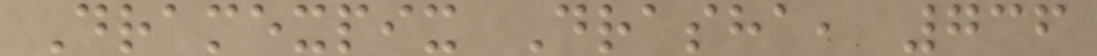Dramexpix Drasha, 736
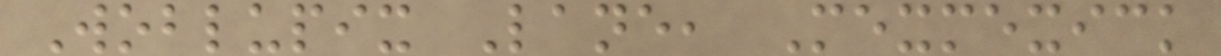Woblupix Lane, Mexmexick
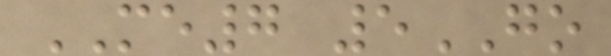ME7 5GO
